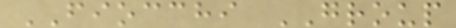FIOCCHI GROUP
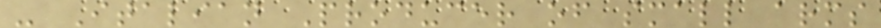- Italian Producer of small arms
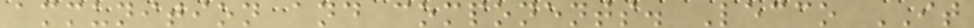ammunition and components. Lecco IT
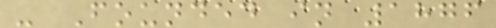- Founded in 1876
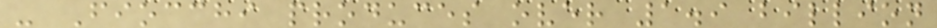- Fiocchi produces over 1.9 billion
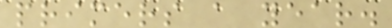primers a year.
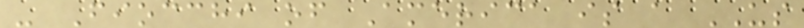- Fiocchi of America is a US
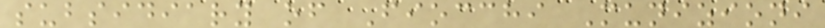subsidiary of Fiocchi Munizioni
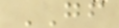GF
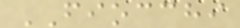FIOCCHI
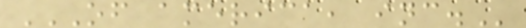OF AMERICA, INC.
